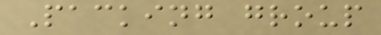Packing group
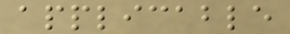applicable
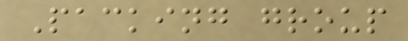Packing group
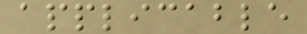applicable
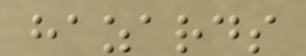hazards
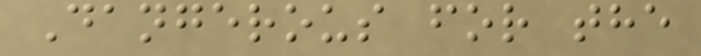Dangerous for the
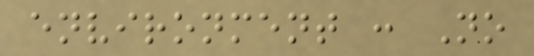environment : No
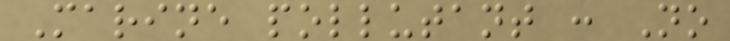Marine pollutant : No
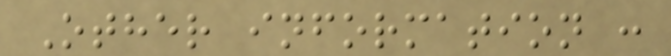Other information :
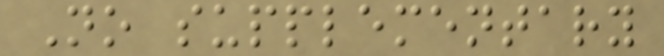No supplementary
